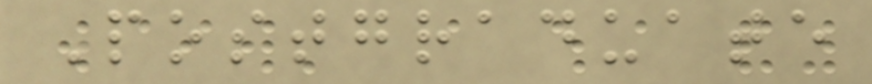Postgraduate
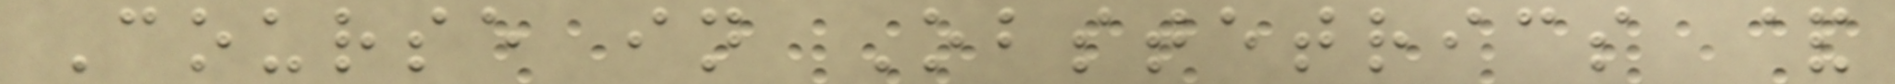Course in Obstetrics &
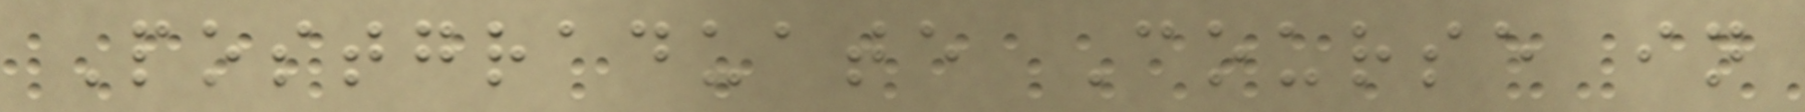Postgraduate Course in
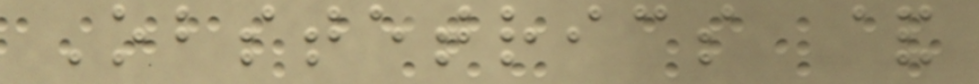Obstetrics &
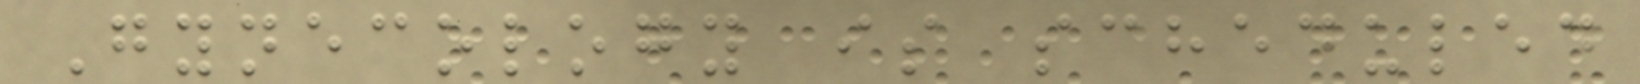Gynecology is scheduled
